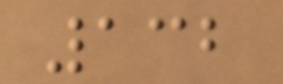132
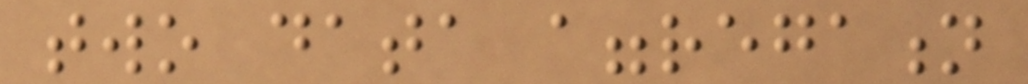two data aggregation
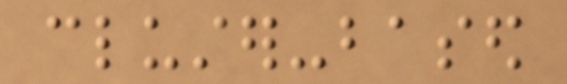cluster-based
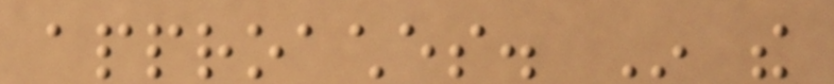approaches. In the
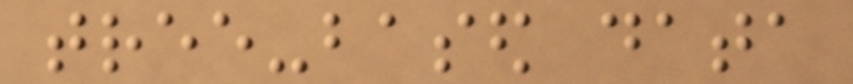tree-based data
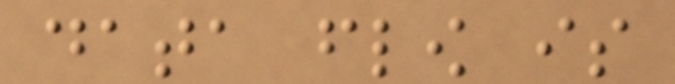data flow is
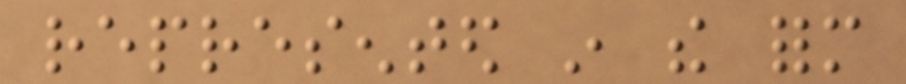represented in the form
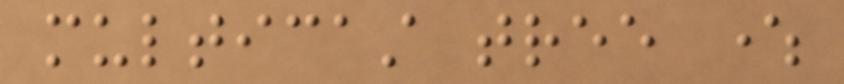multicast tree where
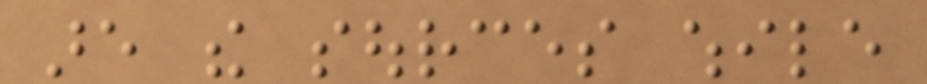are the sources while
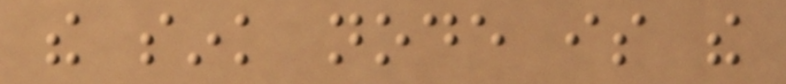the sink node is the
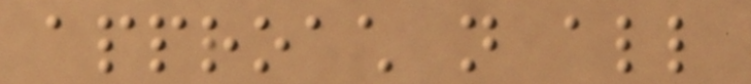approach not all
